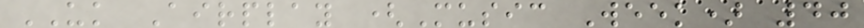UK Airplay (Music Week) 40
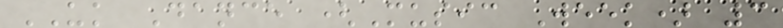UK Dance (Music Week) 3
